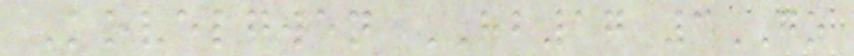Kovelgwen HB17 3GO
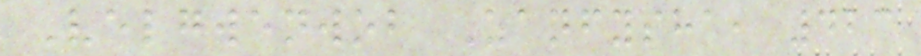Velgwenwob Zanfysha, 423
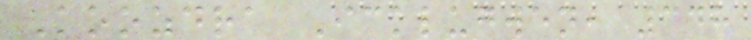Koozdra Icklugwen, 348
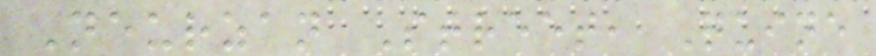Neurzan Street, Quine
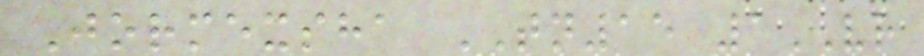Jormexsha TN15 1VR
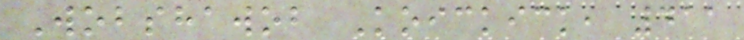Wobshawob Koickick, 411
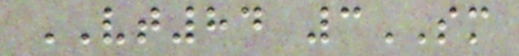VT84 3SM
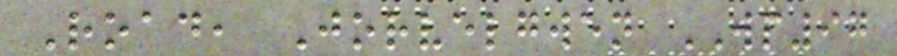Road, Jorvelgwen WP97
